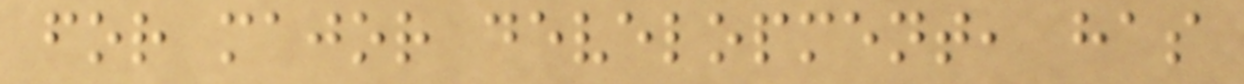for major development, has
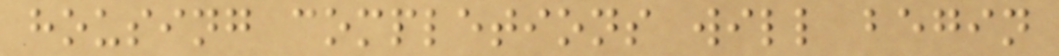housing completions will begin
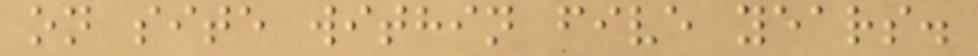on site within five years.
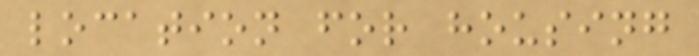location for housing
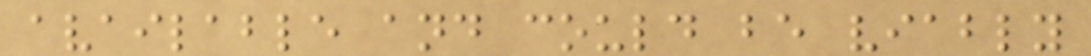available and could be viably
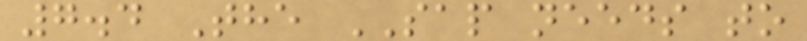7.4 The SAP needs to
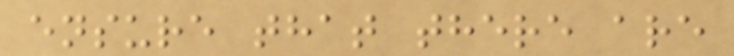ensure that there are
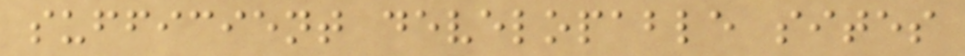sufficient developable sites
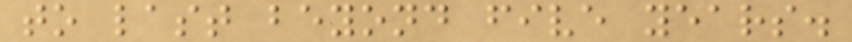to last beyond five years.
